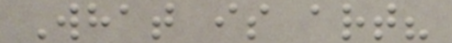What is art?
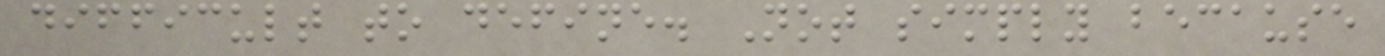difficult to define. Not simply because
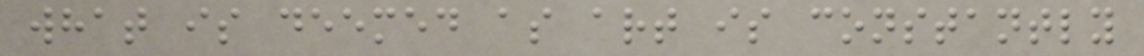what is deemed as art is constantly
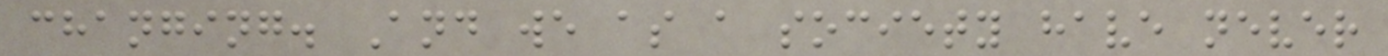changing. And we as a society have never
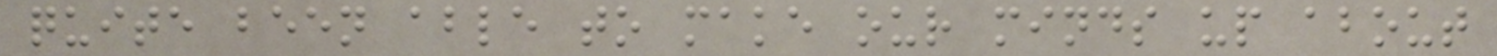quite been able to make our minds up about
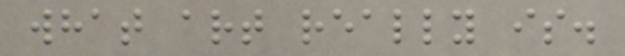what art really is.
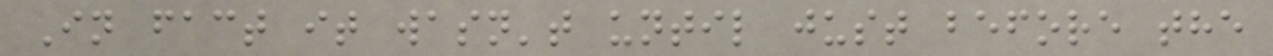In fact it wasn't until just before the
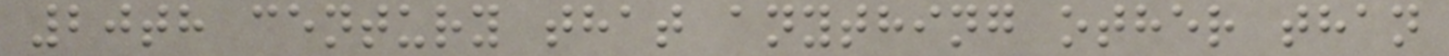20th century that anything other than
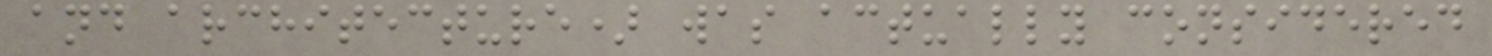and architecture) was actually considered
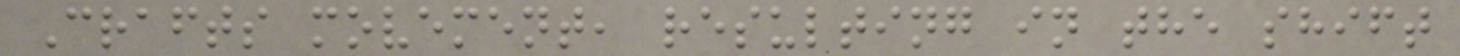Crafts movement, resulting in the shift
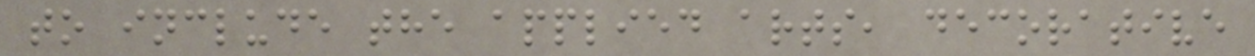to include the applied arts, decorative
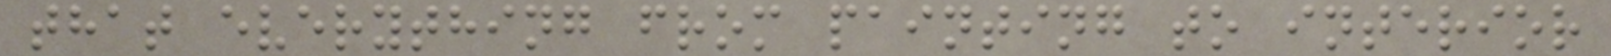that everything from painting to interior
